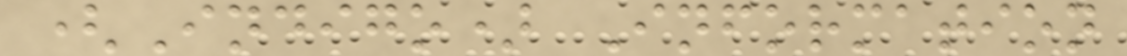(Indigo) Information
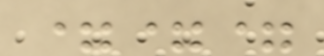===
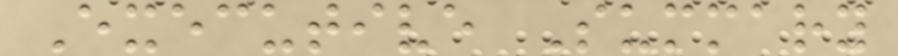Executive Summary
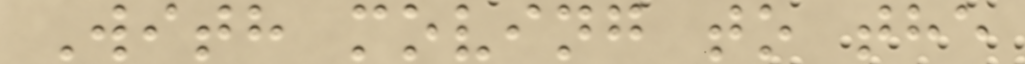With moving to the
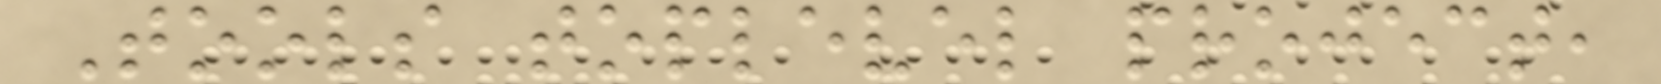Tools toplevel project,
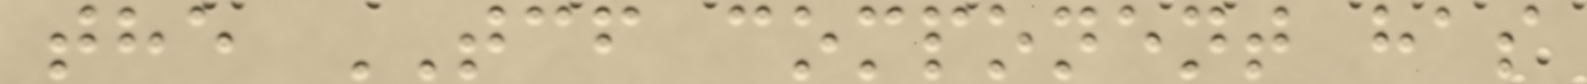the TCF component has
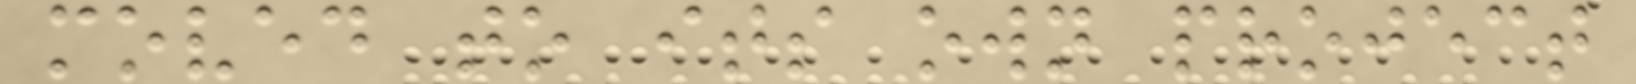moved to its own project
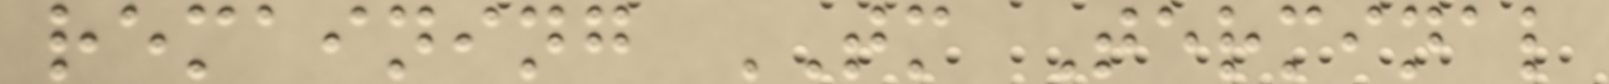remaining TM Terminal
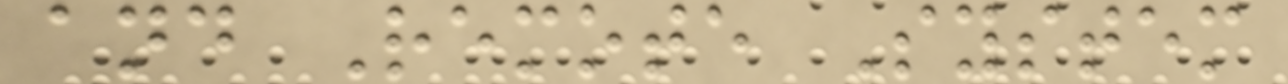and Remote System
